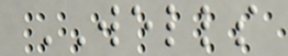WELLS
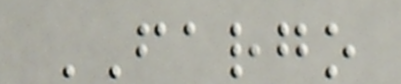FARGO
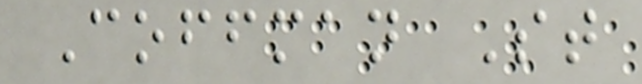Coffman St
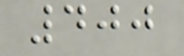400
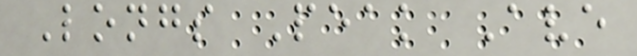Longs Peak Ave
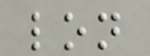lon
